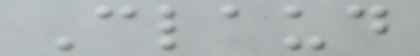Claud
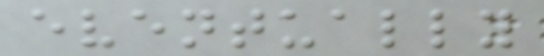eventually
